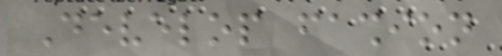Develop fashion
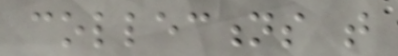collections that
